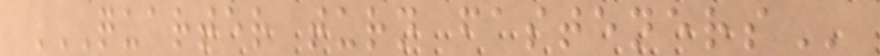QUARTER TURN FASTENERS
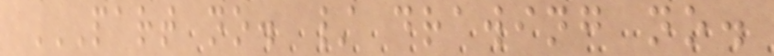PART NO. / DRAWING NO.
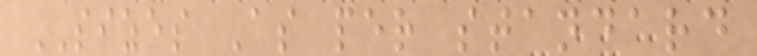SIZES As per standard
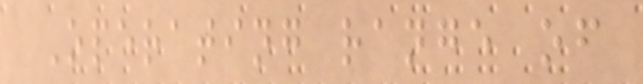Operating range of
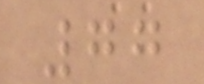77
